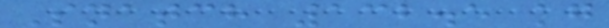Snatch 132.5 kg
